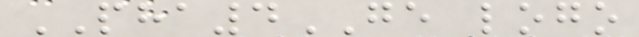PHA4GE logo
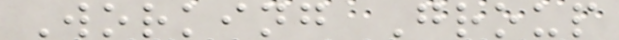Working Group
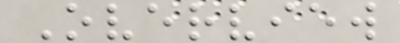Overview
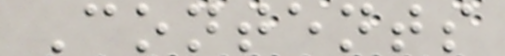Contents
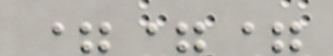===
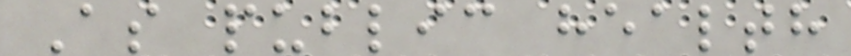As public health
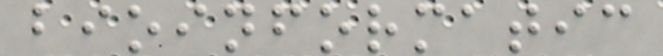bioinformatic
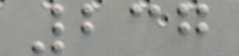237
